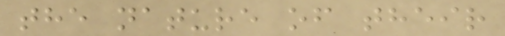the nature of their
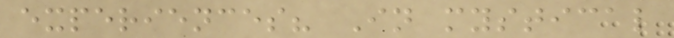experiences? In mystical
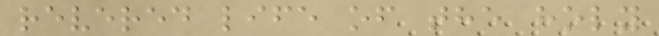revered life of the holy
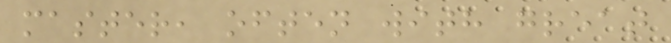master, often with great
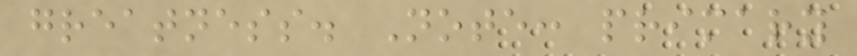greatness. Note: primary
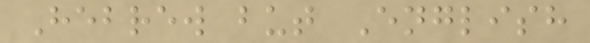Hebrew but English
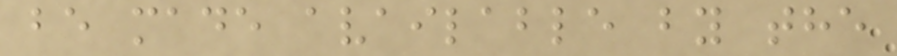be made available by the
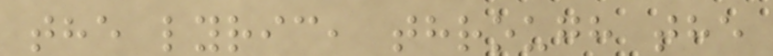the lyric, through the
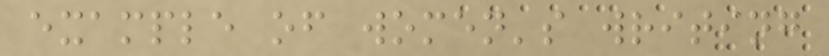example of women's writing
